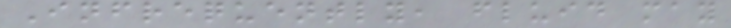Infrequently, fluid may
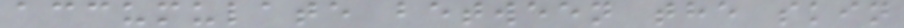accumulate between the skin
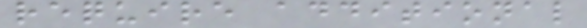require additional
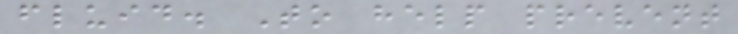fluid. To help prevent
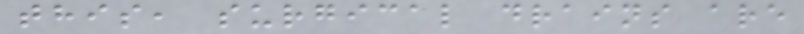this, surgical drains are
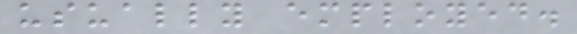usually employed.
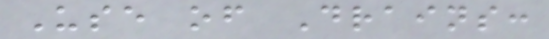Use of Drains:
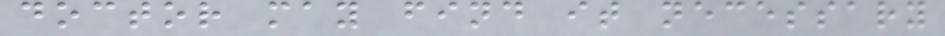doctor may find it necessary
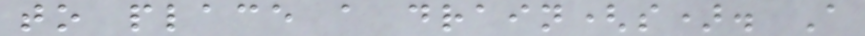to place a drain(s). A
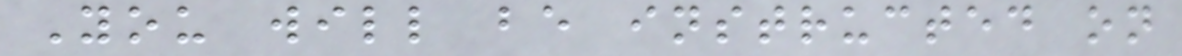You will be instructed on
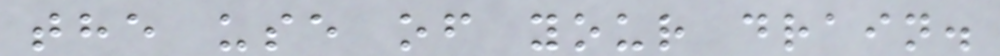the use of your drain.
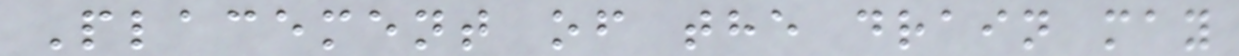Placement of the drain may
